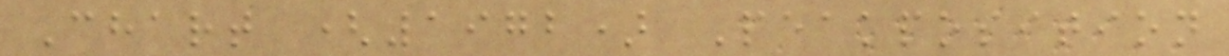Chart (1972) Peakposition
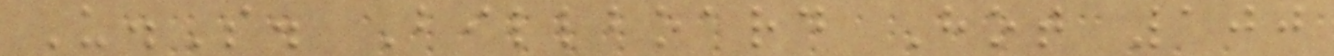U.S. Billboard Hot 100
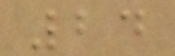24
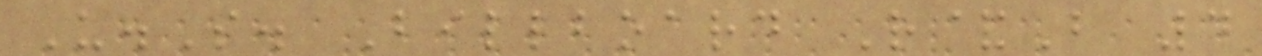U.S. Billboard R&B 4
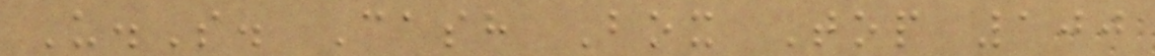U.S. Cash Box Top 100
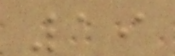19
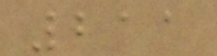211
